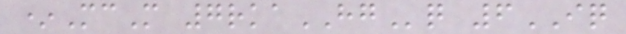*McM 7rkaHGq 6IQ
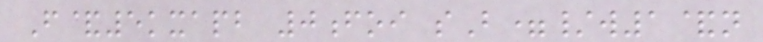F&5kxapb 0foi sB=/w1&n
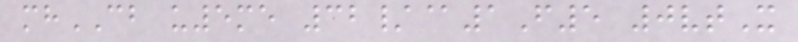mhCB u5me 32/@1F5 0vtX
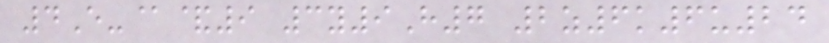4E-@&9 3y9H7 2z6k6u24
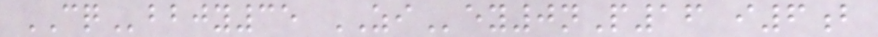CQbbjy35 ZIey0nP16 i6b
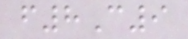f8C9
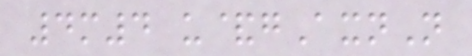4m4 u&gAxnN
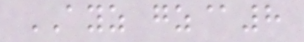AYZ gz@8
